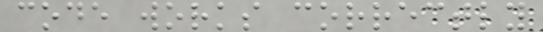code works correctly
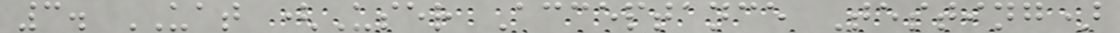3. UAT (User Acceptance Testing)
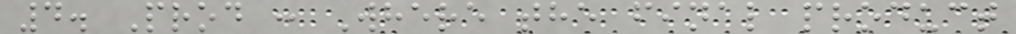4. Prod : Where the final product
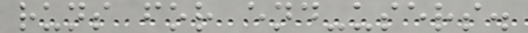runs for end-users.
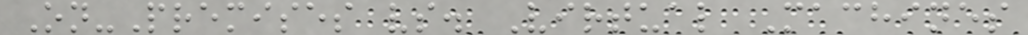On-Premises vs. Virtual Machines
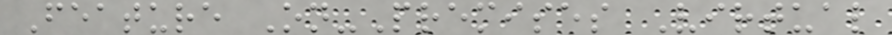Feature On-Premises Virtual
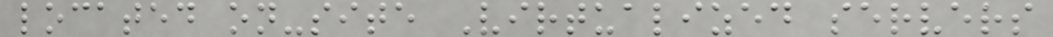located on-site Virtualized servers
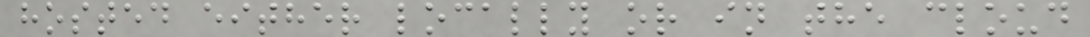hosted either locally or in the cloud
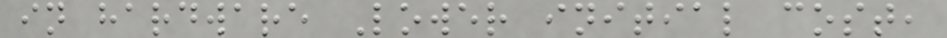in hardware Lower initial cost,
